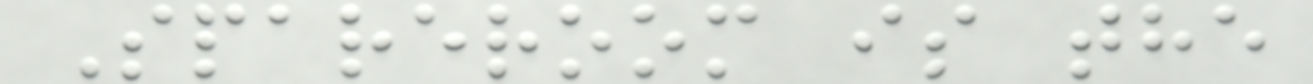Spareroom is the
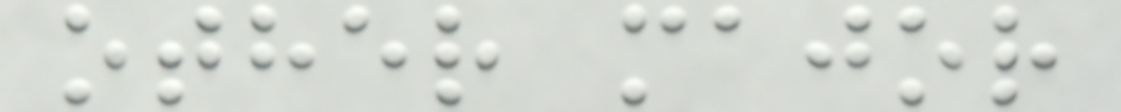other major
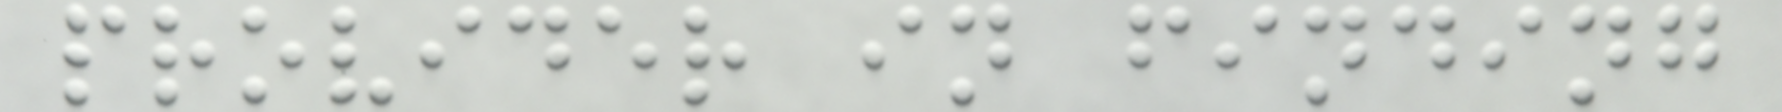provider in finding
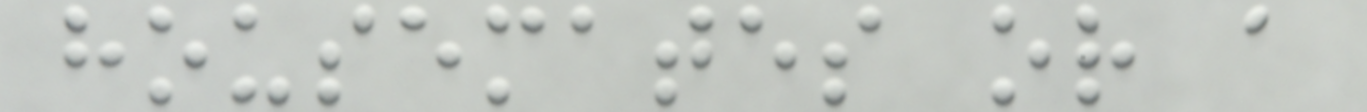housemates or a
